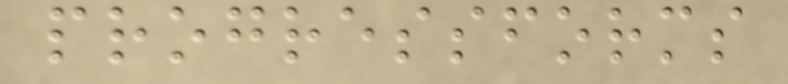progressforms
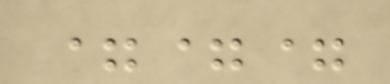===
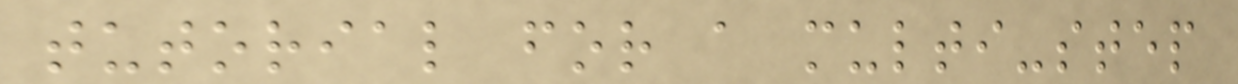tutorial for a multi-step
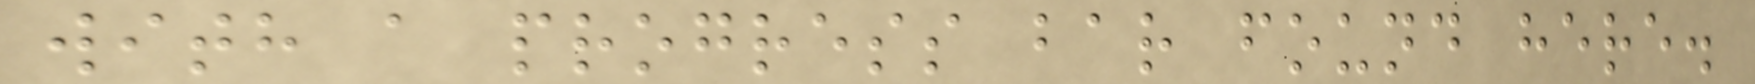with a progress bar found here.
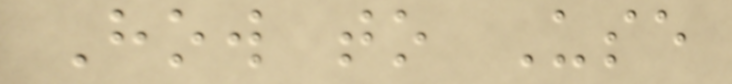How to Use
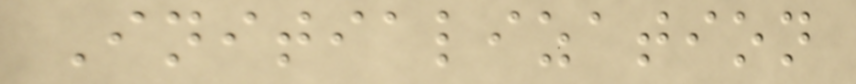Initialization
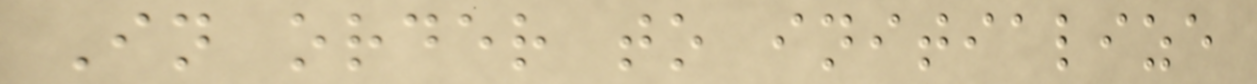In order to initialize
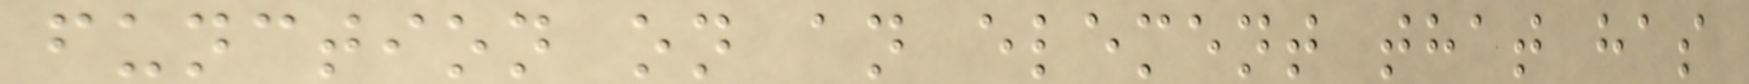function on an element that has
